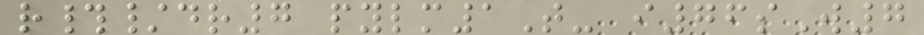r#/dr7 pylm1T- i76sW7
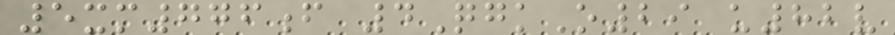5xm776f 4QgkO29 u82v
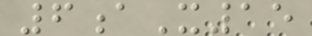6aX15
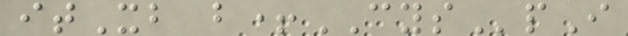itXb b+CYSpI
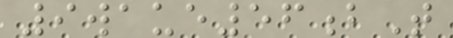9waue56bT
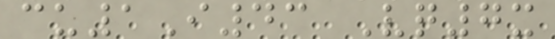cu1I43 Vq7x
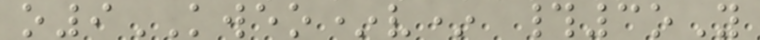o9KWEO*v* #3oY
